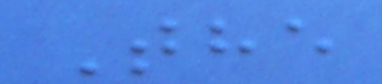The
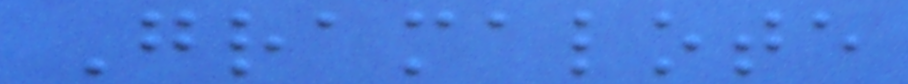Gramalote
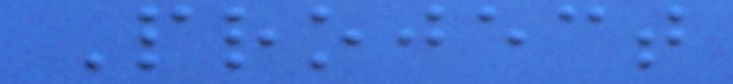Project
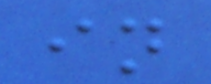in
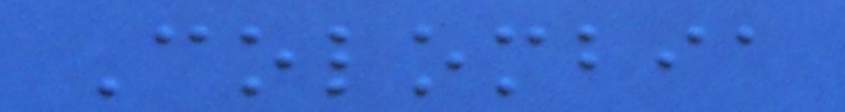Colombia
